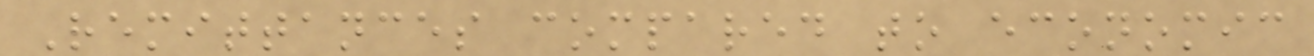Remittances compared to economic
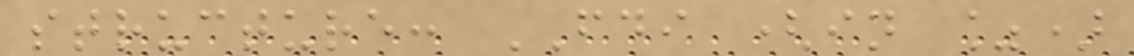structure: FDI (in %)
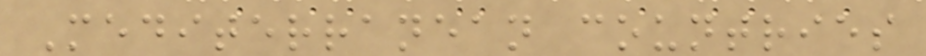Mediterranean countries
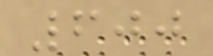600
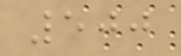500
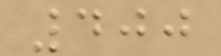400
